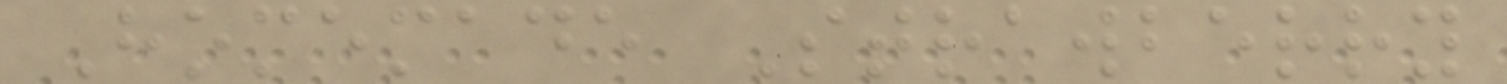Homemade Strawberry
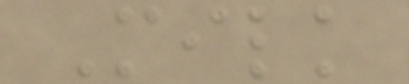Milk
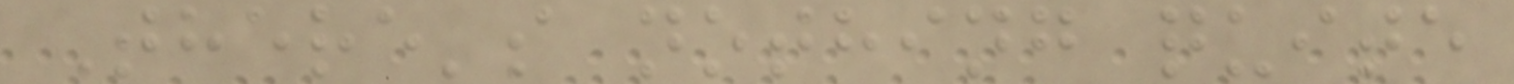There's nothing quite
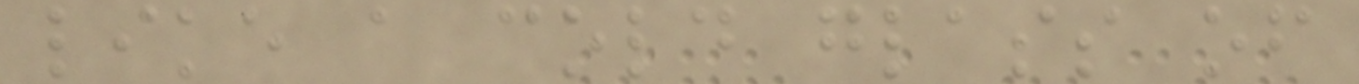like a cold glass of
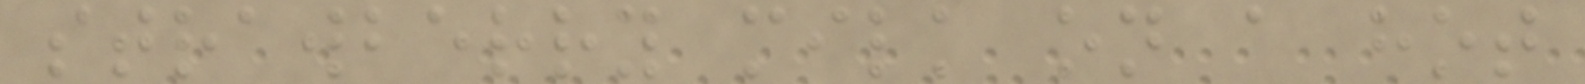strawberry milk on a hot
